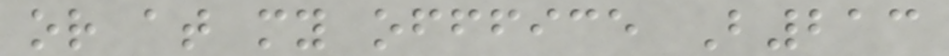or at my offfice B213
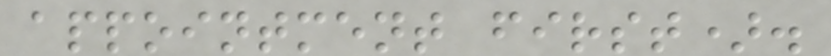appointment first).
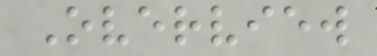Overview
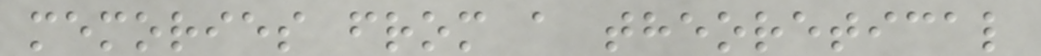memories from a theoretical
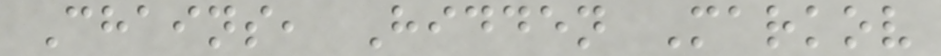Chains, Hidden Markov
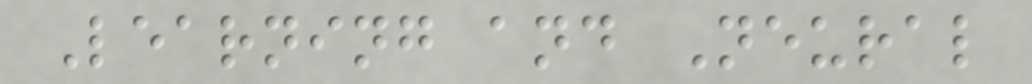Learning and Neural
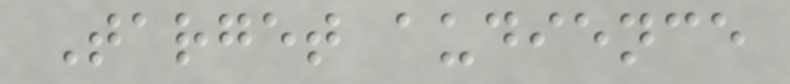Target audience
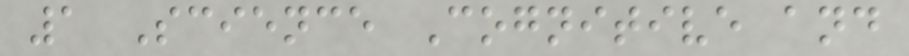1 Science Cognitive and
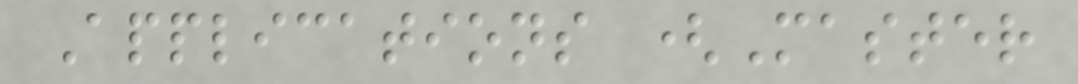Applications (Master
